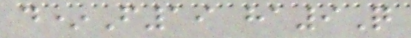d*F19 ha9Q
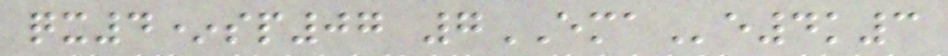qx4*sp07 7EMAe4k3
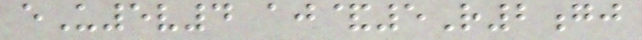eU5v4 aj&5R2gj
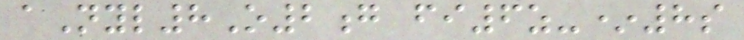aNyl8O2g fi6z-*8s
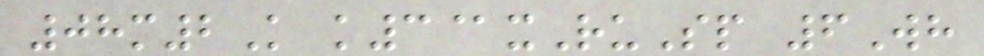08m2K k3@xRuSp 6Wh
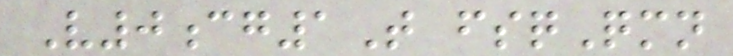V0cg1T fsqQmn
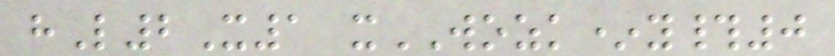hL2X1 xWOZK*y#0
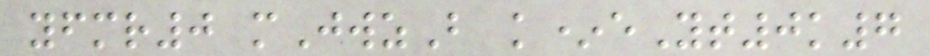yfmr0 mJwzB k*eYt0k7
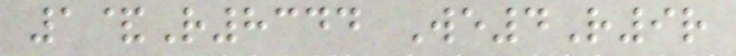1&R8344 We4R9r
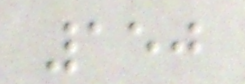150
